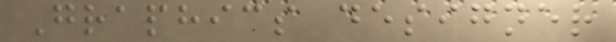Graphics designer
